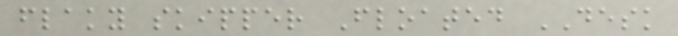flaky skipper Floated DESK
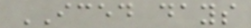ICED days
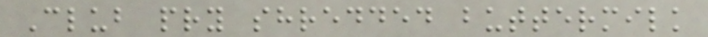Club pry shredded buttermilk
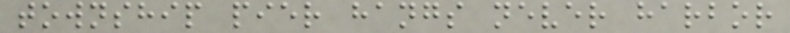township pier hangs never harbor
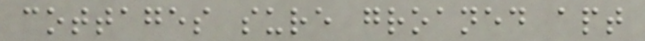cottages sure groaned apt
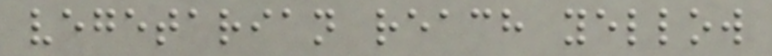vegetarian reach yellow
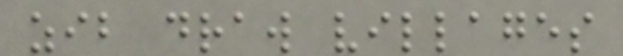zib draw villages
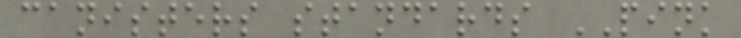canisters standards PINK
